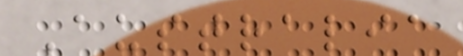Australia
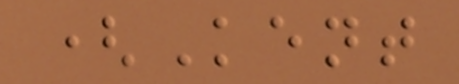(Kent
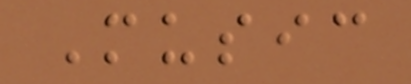Music
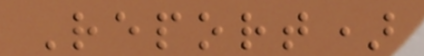Report)
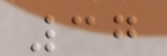37
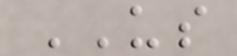US
